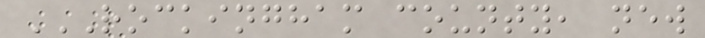ROCKINGHAM COUNTY, NEW
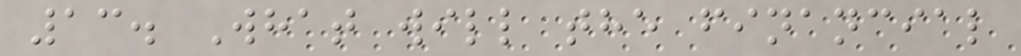13. What will the financial
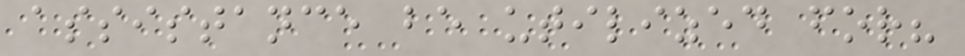assistance be utilized for?
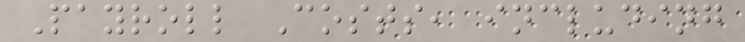Payroll Costs, including
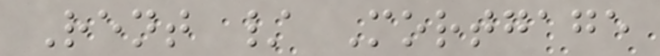Rent / Mortgage
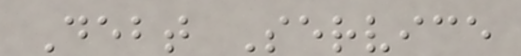Debt Service
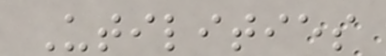Utilities
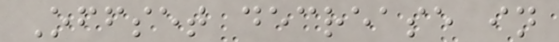Offset decrease in
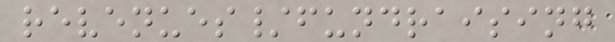revenues/fundraising
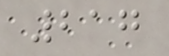217
